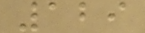129
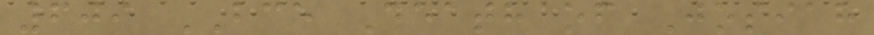609 BCE Death of Josiah
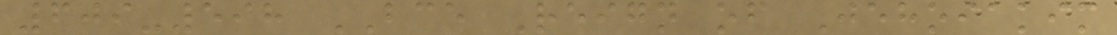609-598 BCE Reign of Jehoiakim
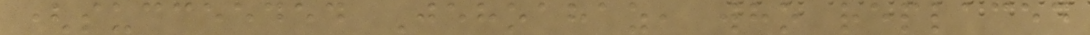(succeeded Jehoahaz, who replaced
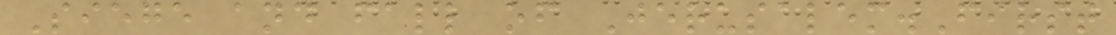Siege and fall of Jerusalem.First
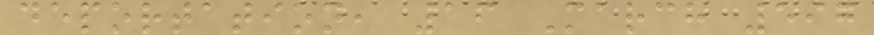deportation, 16 March 597
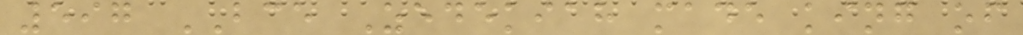597 BCE Zedekiah made king of
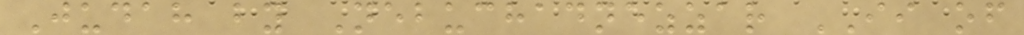Judah by Nebuchadnezzar II of
